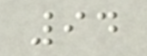94
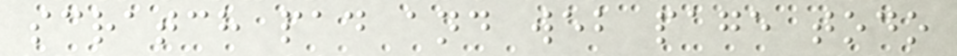scratch pad and web page todo
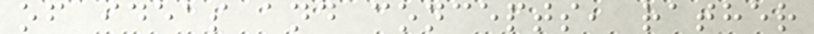of ideas and concepts, rather
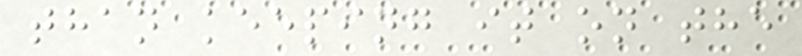than keeping it on the
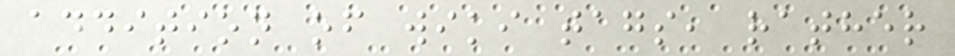addition of wiki tags, rather
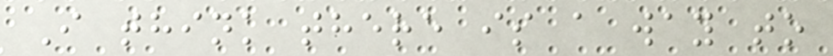I think there is a way to
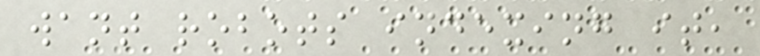want robots indexing it,
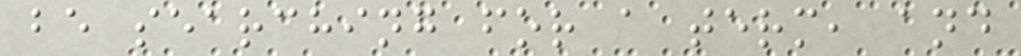be searching for a term, and
